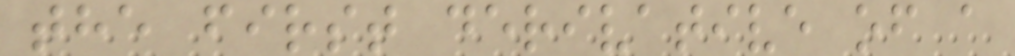the first derivative of a
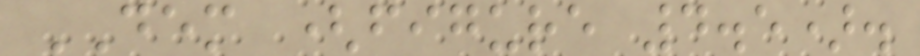DEM (figure 4.5).
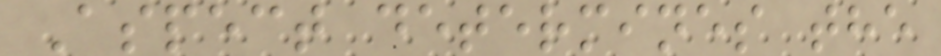Aspect determines the
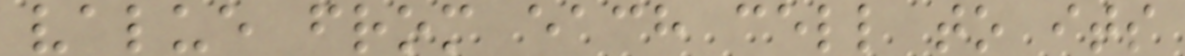value from each cell to its
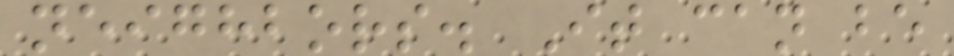neighbors. It can be
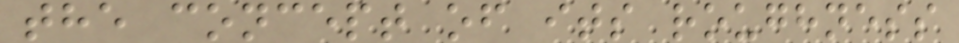the concept of its roughness
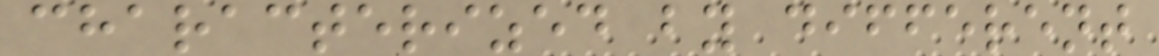characterized by different
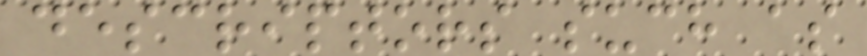descriptors such as
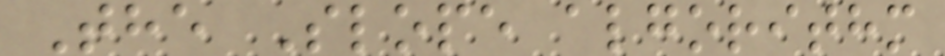The Slope algorithm
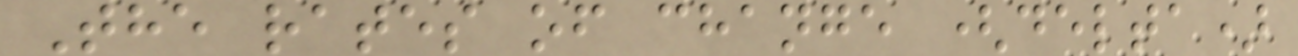The rates of change (delta)
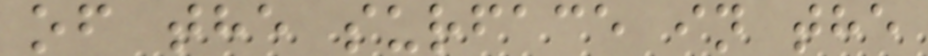of the surface in the
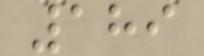189
